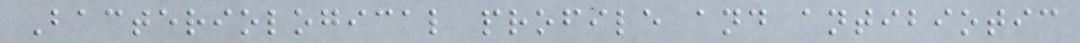Bacteriological profile and antibiotic
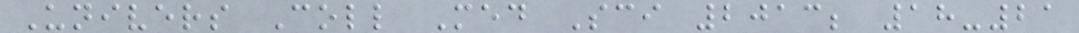Univers Coll Med Sci 2013; 18-21
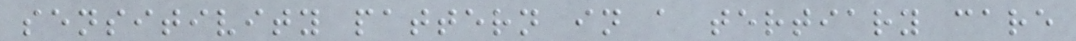sensitivity pattern in a tertiary care
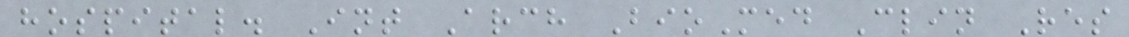hospital. Int Arch BioMed Clin Res
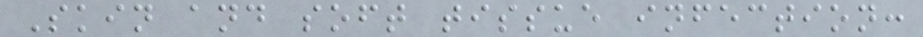Skin and soft tissue infection:
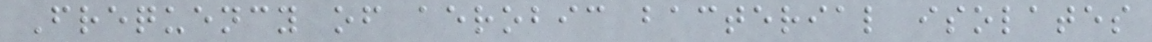Frequency of aerobic bacterial isolates
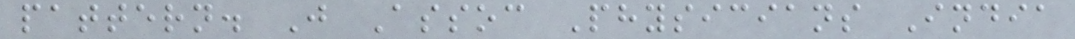pattern. J Assoc Physicians India
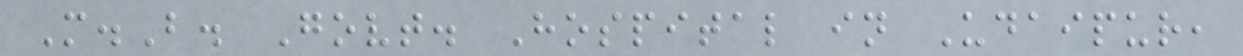M.B. Govt. Hospital in Udaipur,
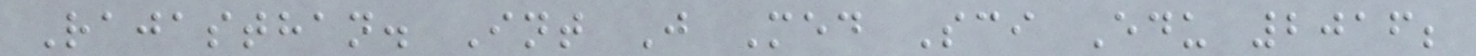Rajasthan. Int J Med Sci Edu 2016;
